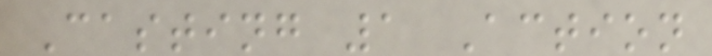Casting 1 Action
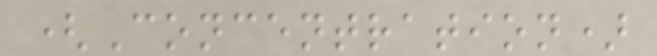(Concentration)
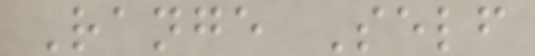Range Self
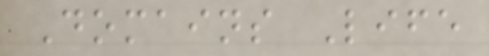Domains Life
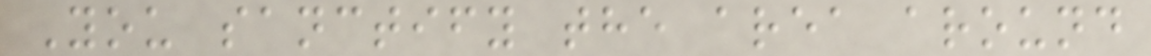You sanctify the area around
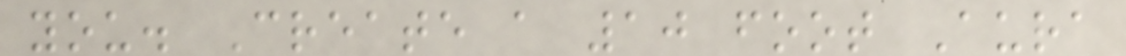you. Create a 10 foot Aura
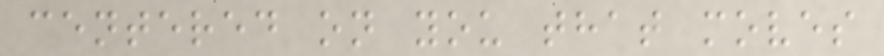centered on you that moves
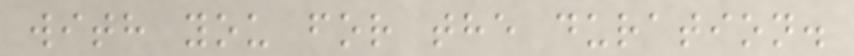with you for the duration.
